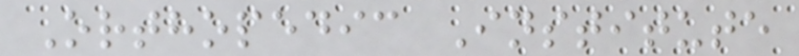Orthopedic Institute
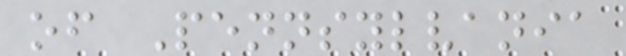of Pennsylvania
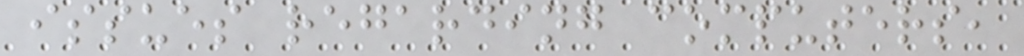issues regarding computers,
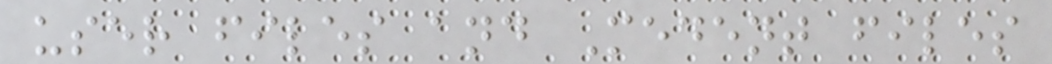user files and Medent files
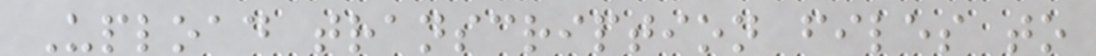Upload transcription files to
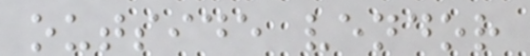outside vendor
